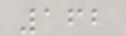162
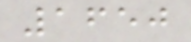1650
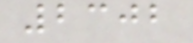2302
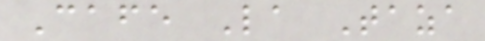Cafe La Taza
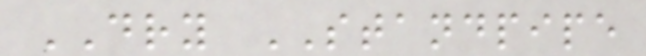DRY STANDPIPE
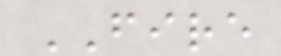FIRE
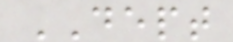DEPT
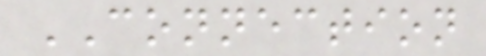CONNECTION
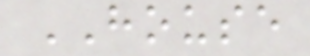HOUSE
